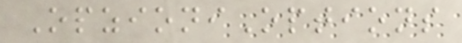OpzioniOptions
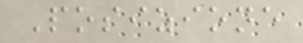Posizione
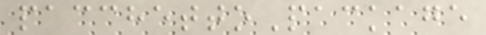pacchettoPackage
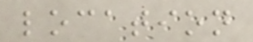location
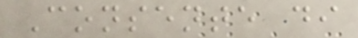Consente di
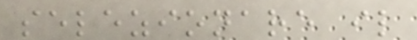selezionare il
